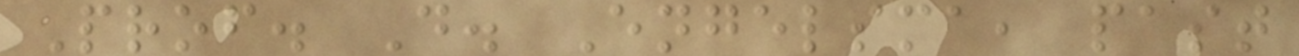Prof. D. Engelsma, past
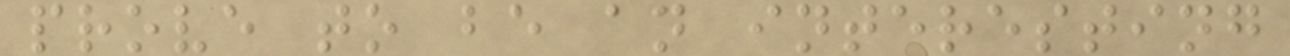prove to be an interesting
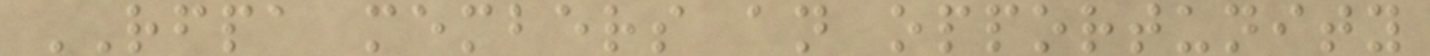RFPA members an opportunity
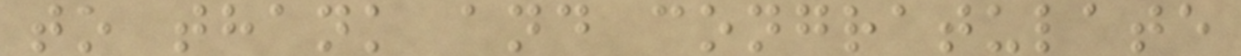to thank and congratulate
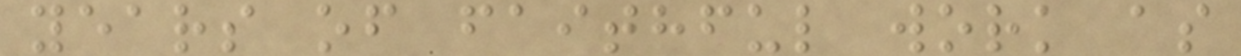years of faithful work as
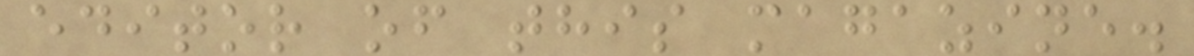editor of this magazine.
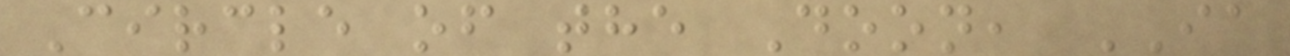Circle of the Doon, IA
